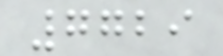7729
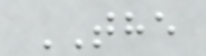THE
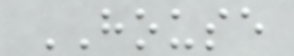HOUSE
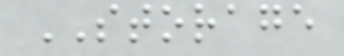STORAGE
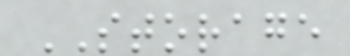STORAGE
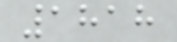1818
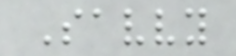Savvy
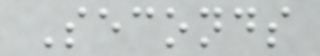Seconds
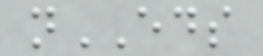nEDS
